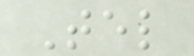Tel
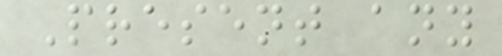Present any
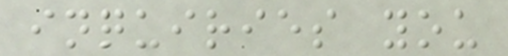inquiries you
